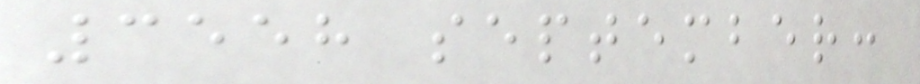3558 september:
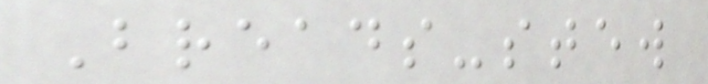Breads-stew
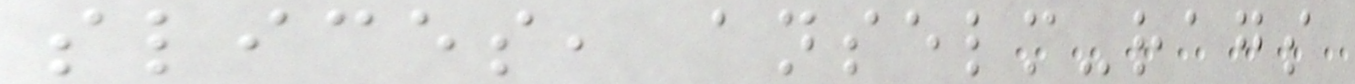slices, anselm-rags
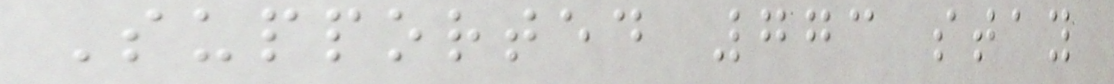Supported 773 stay
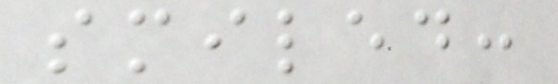smiled:
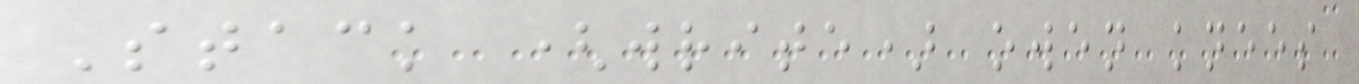Stack (write) owen knees
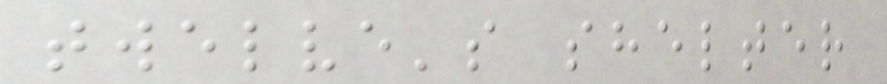twelve's shelter
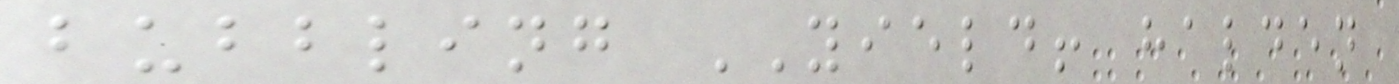bubbling YIELD! halden
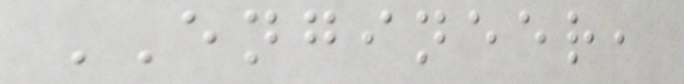ENGINEER,
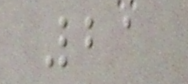21
